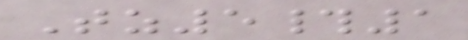Tz5#1
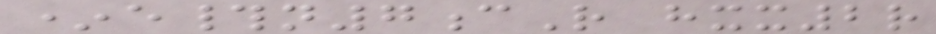*e#n7cR hxx2r
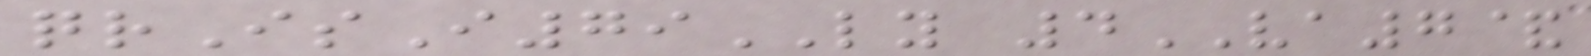qrIsI79LY 4VA7&
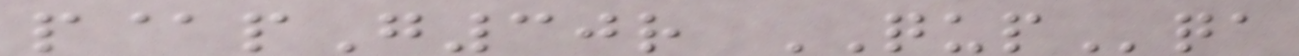p@pG30r QUPqa
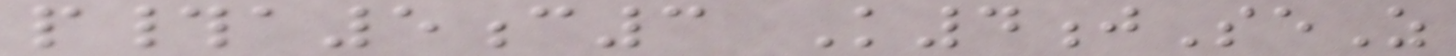p#a5c3 K4jSeZ
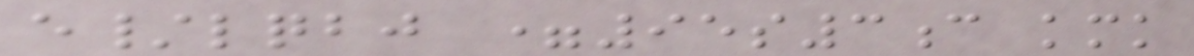e/lqbj =95s3c kmk
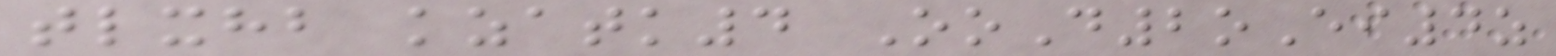tlxhb kzatk4 OoD2oEi4z
